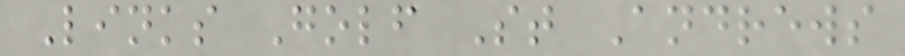Links Golf St Andrews
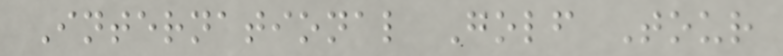International Golf Tour
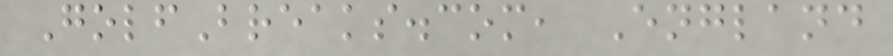GolfBreaks.com, England
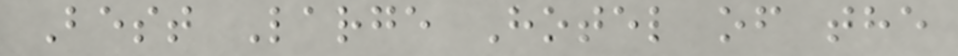Best Large Hotel of the
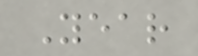Year
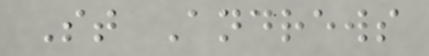St Andrews
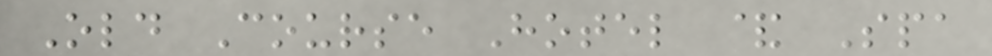Old Course Hotel & Spa
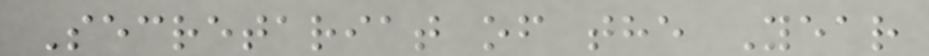Secretariat of the Year
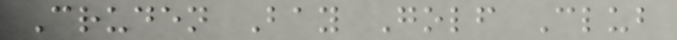Cruden Bay Golf Club
